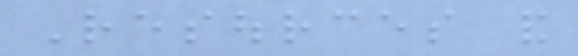Resources and
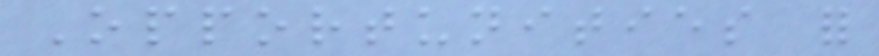Opportunities for
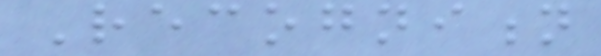Recognition
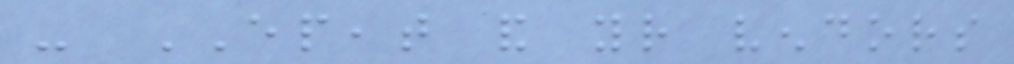- EPEAT and your vendors
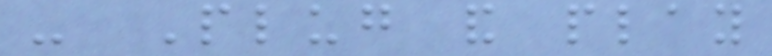- Plug and play
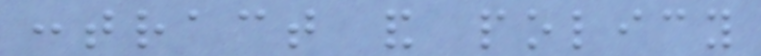contract and policy
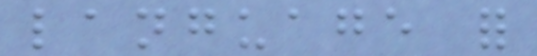language for
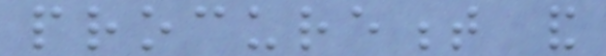procurement and
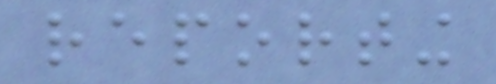reporting
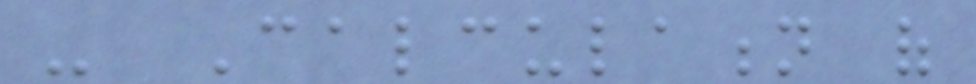- Calculation of
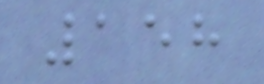158
